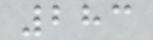283
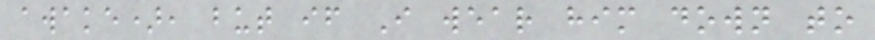awake), but if I wear him down to
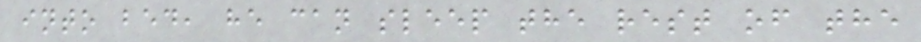into bed, he can sleep the rest of the
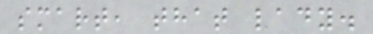smart, that lady.
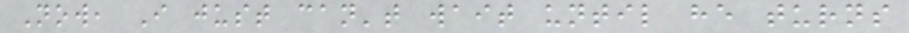Now, I just can't wait until he turns
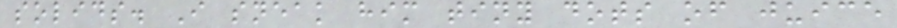solids. I sneak him tiny dots of juice
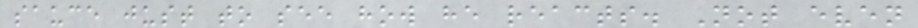sauce just to see how he reacts. Not even
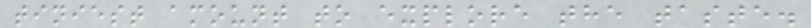tiniest amount to explore the taste.
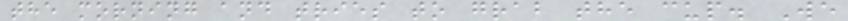the morning and tries to grab the cup. We
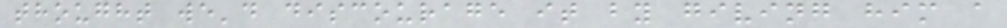thought we'd discourage it by giving him a
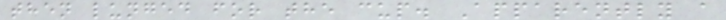then lunged for the cup. Apparently a
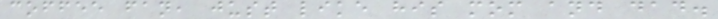coffee fan, just like his mom and dad.
